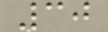30
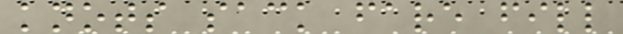knots sack fare fill
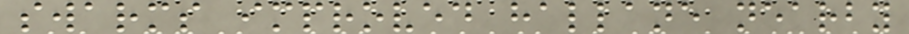swarms improved hallane nearby
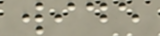wide
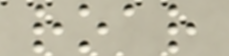roar
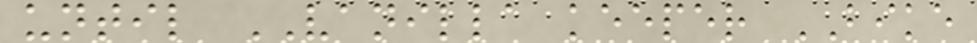until VANILLA keeper BIKE
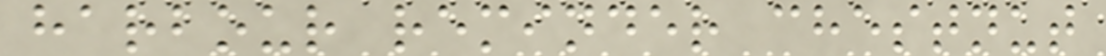harbour reminder chestnut
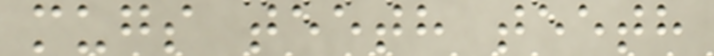mugs teeth teeth
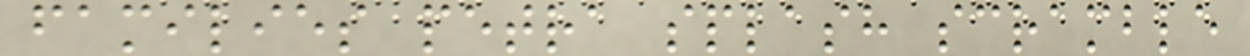families petra splash scramble
